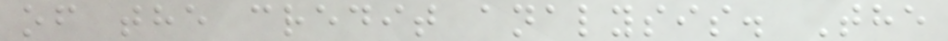of the credit analysis. The
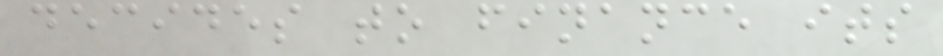decides to finance its
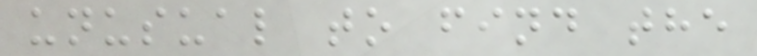unusual to find the
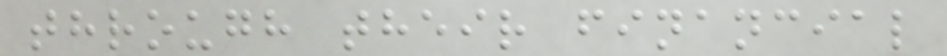through their financial
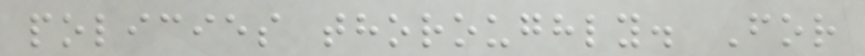policies thoroughly. For
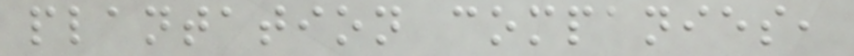plantation companies,
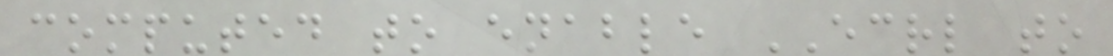computed to enable ECRL to
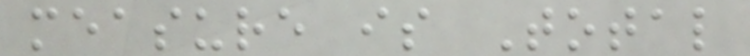measure is Total
